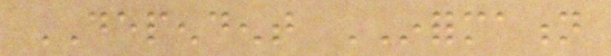DEPENDENT INFORMATION
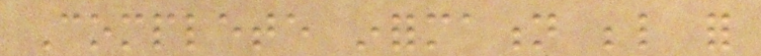Complete information below for
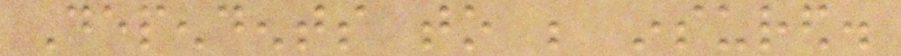Dependents to be insured.
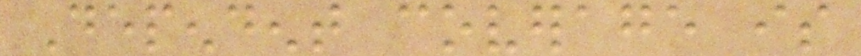Dependent coverage is
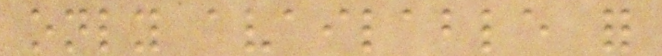only available for
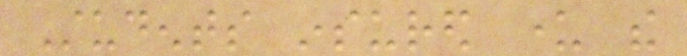Students insured under the
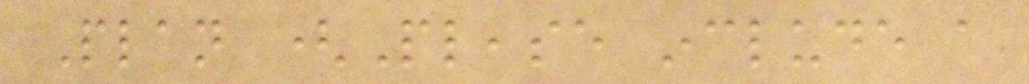Plan (Please include a
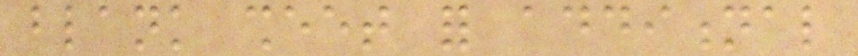blank sheet for additional
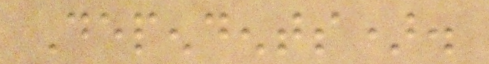Dependents).
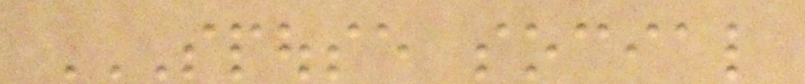SPOUSE SOCIAL
